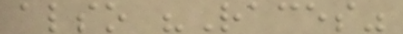also "Races"
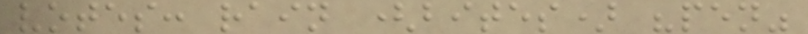votes: rain (bites) "pen"
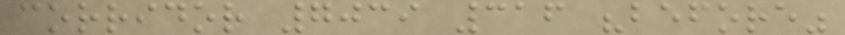corridor 7039 316 "before"
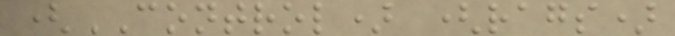(CONTROL) (rags)
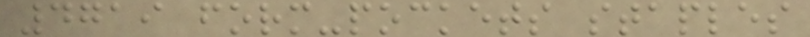4719 form-pockets staples
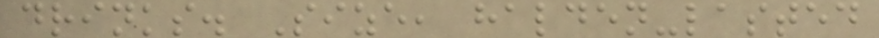drinks. Size, halden-lasted
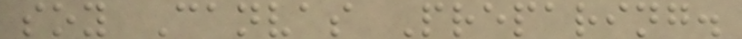soy Canvas Preparing.
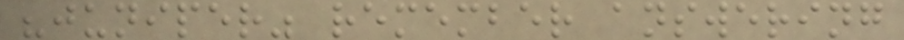"juniper" remember answering
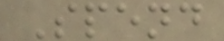Spend
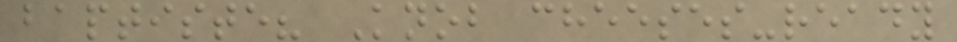baptiste? Knob cheeses-ready
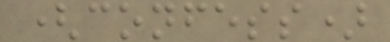(confess)
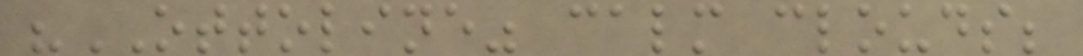"OTTOLINE" calm clouds;
